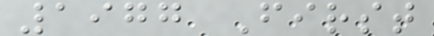1977 First
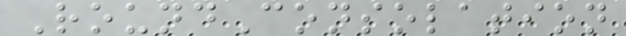RoundConsolation
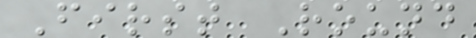First Round
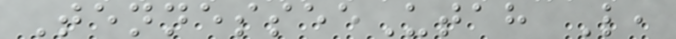TennesseeUtah L,
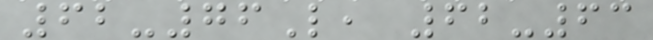62-76L, 62-63
